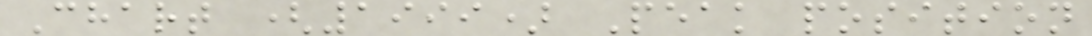Chart (1999) Peak position
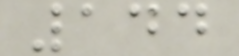144
